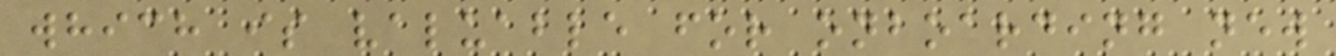which is valuable for onboarding new
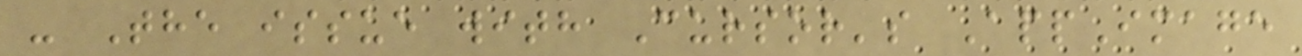- The issue with Cursor's AppImage
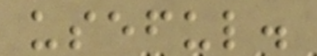useful.
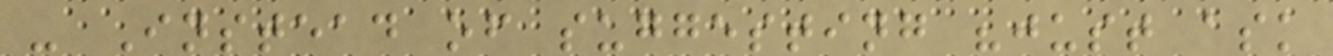- Instead of suggesting "just ask
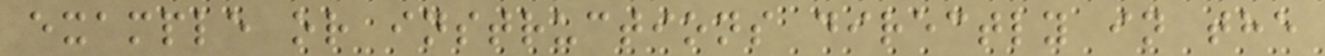example or instructions directly in the
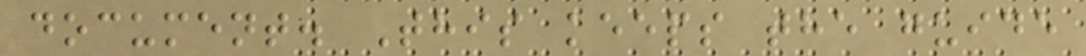document. This keeps the guide
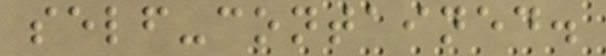self-contained.
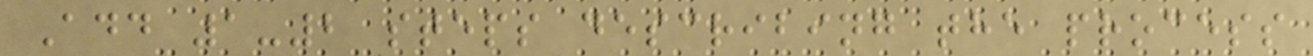Add 1-2 steps describing the process
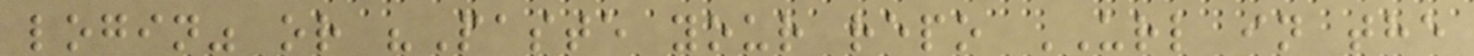login" or "Paste your repo URL in the
